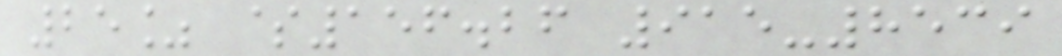25% $156.26 915-8539
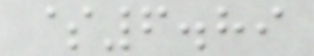$6.89
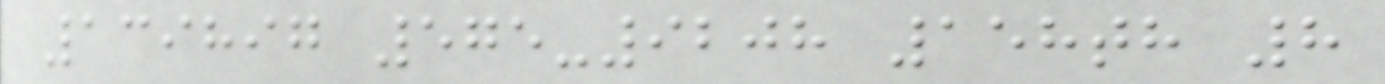139897 575-9208 158th 8
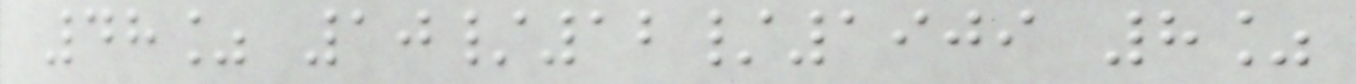48% 10/12/1909 8%
